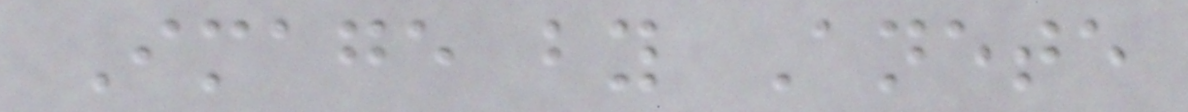Image by Anete
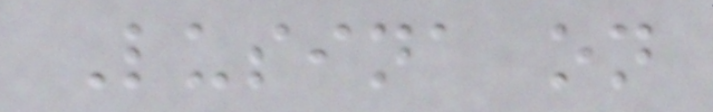Lusina on
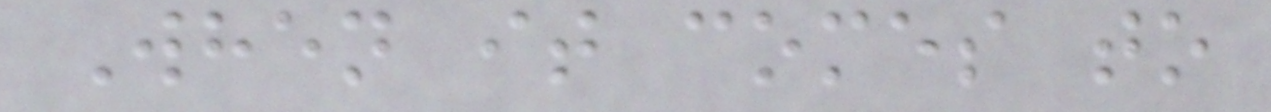When it comes to
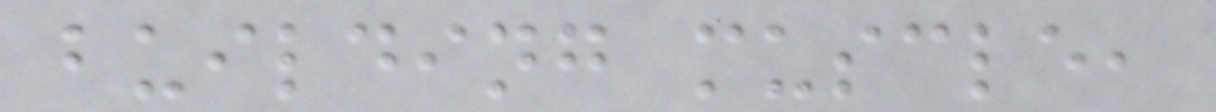building muscle,
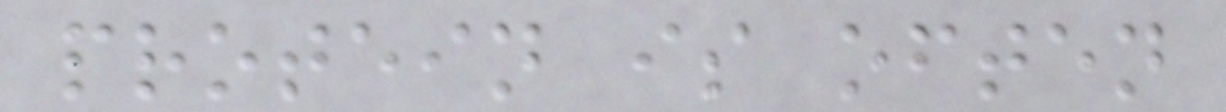protein is often
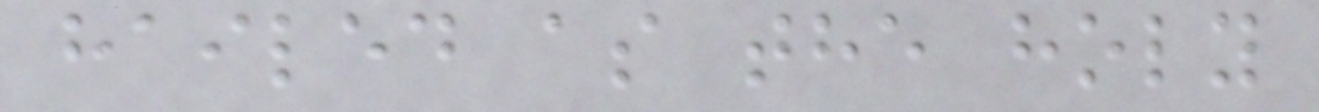hailed as the holy
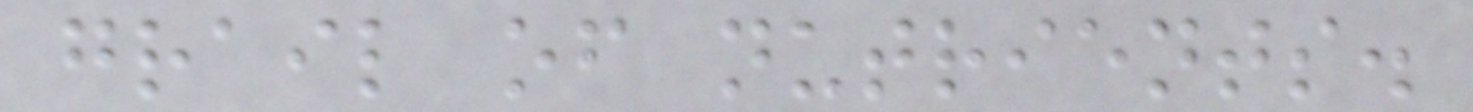grail of nutrients.
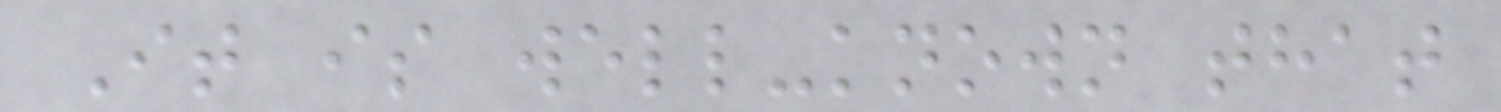It is well-known that
